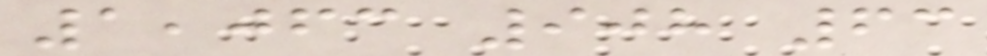1,063 908 63
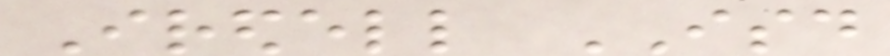Iredell ISD
